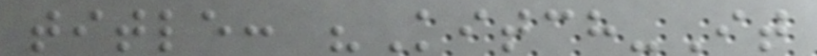title: "Kitch-It
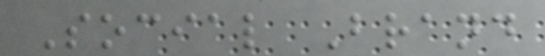Social Brand
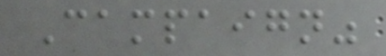Campaign"
